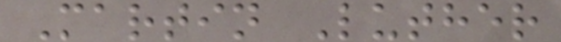Martin Luther
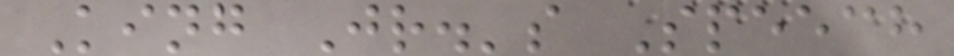King Jr.'s Speech
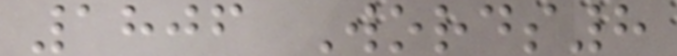1806 Words8
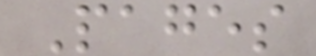Pages
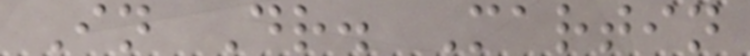In Dr. Martin
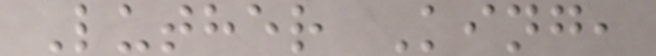Luther King,
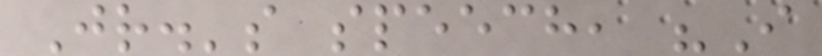Jr.'s speech, "I
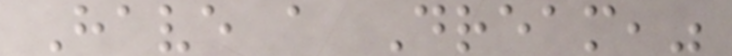Have a Dream,"
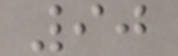90
